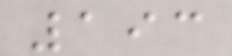193
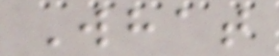What
